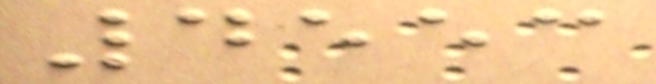4553
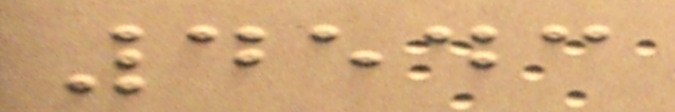4543
